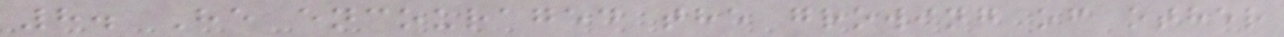8. He encouraged the growing of other
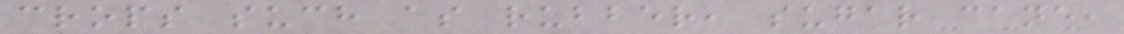crops such as rubber, sugar cane,
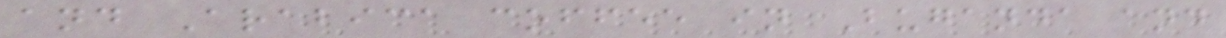and Arabica coffee in Buganda and
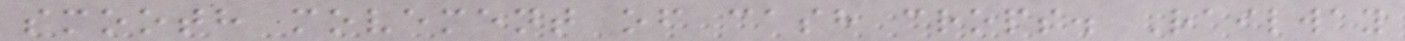smooth movement of cash crops. Railway
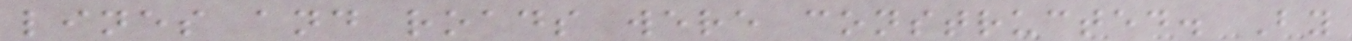lines and roads were constructed. By
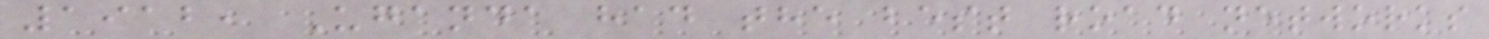1912, Uganda had the best road networks
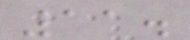11.
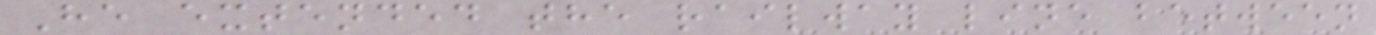He extended the railway line between
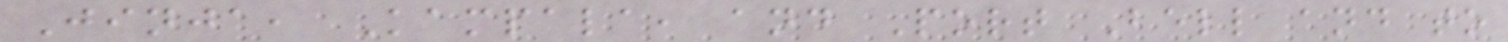Jinja, Kampala, and Port Bell and to
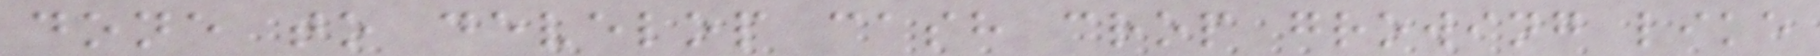done to develop cash crop growing like
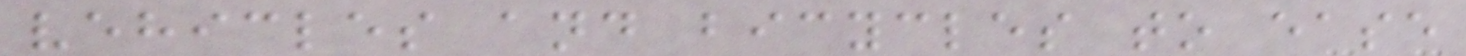vehicles and bicycles to ease
